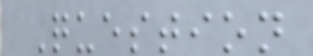Question
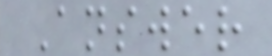Answer
